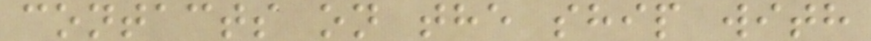contacts on the ship with
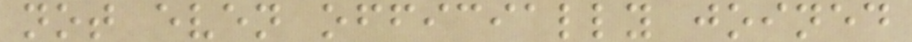not even officially joined
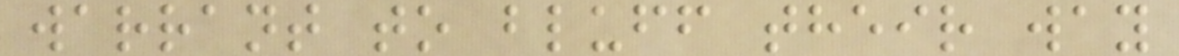warrant to bluff their way
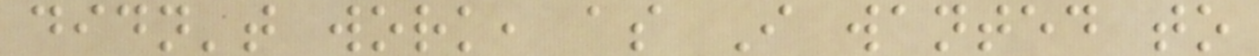didn't work, as I wanted to
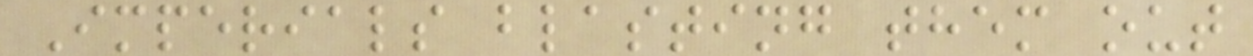Imperials blasting them out
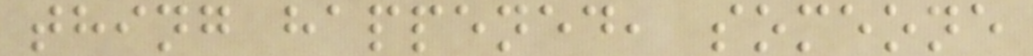thing happened, someone
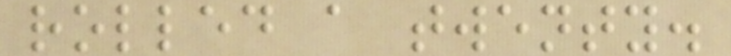rolled a twenty.
